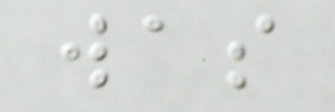was
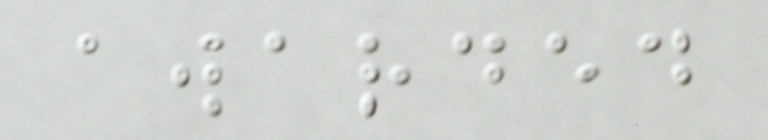awarded
